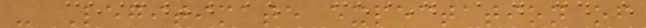- Legitimate expectation of
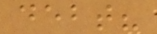debt?
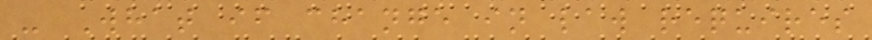- What if change in law requires
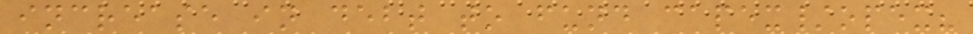increase in debt to fund capex/opex?
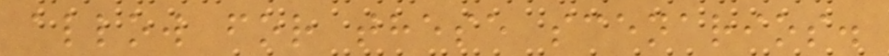allow for these scenarios.
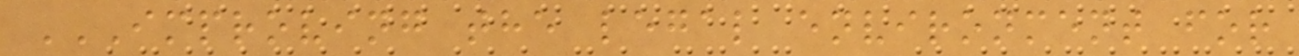IMPROVING THE LEGAL ENVIRONMENT FOR
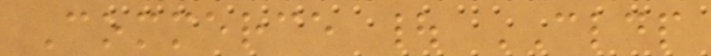Commerce | CLDP
